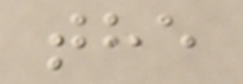the
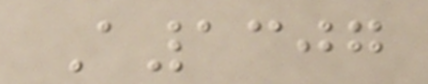A1307
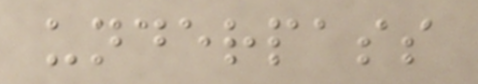underpass
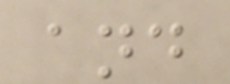and
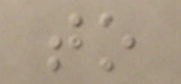to
